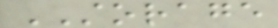STORAGE
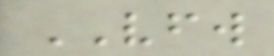VFW
